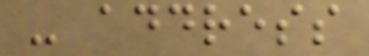- address
